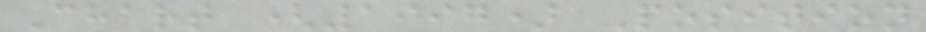Chart (1997) Position
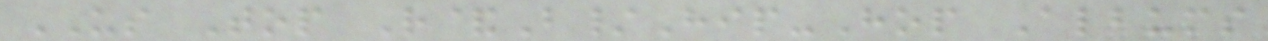US Top R&B/Hip-Hop Albums
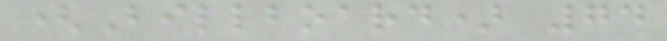(Billboard) 74
